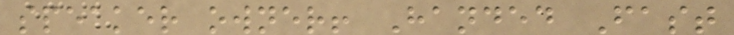speaker owner! Handed Fast
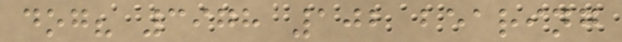dog? 3978 102 bearing
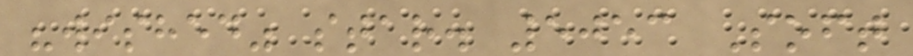"wished" star. 5053 Soft
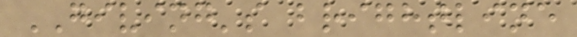GIVING's brightline
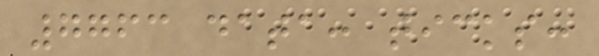7763 data: ticks:
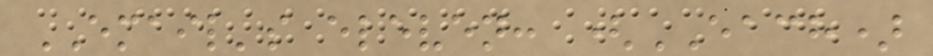EMAIL's eleven: (EACH)
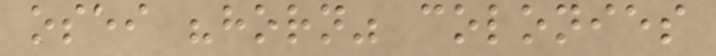osei "horn" colonies
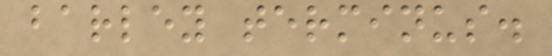barley terminus.
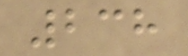238
